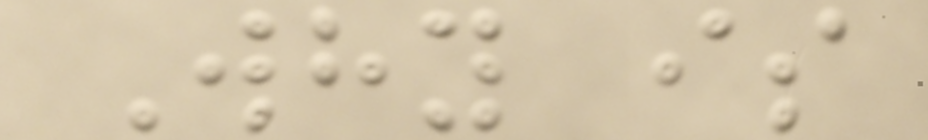Why is
